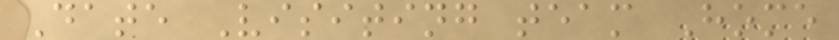Date Visiting team Home
